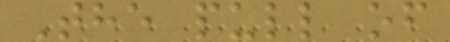The pull of
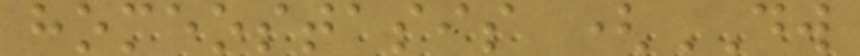homeostasis (DW
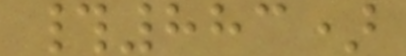#883)
